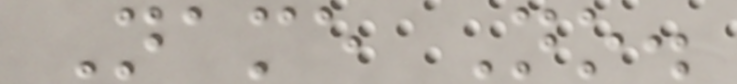Name No.
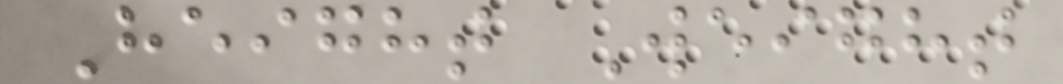Height Weight
